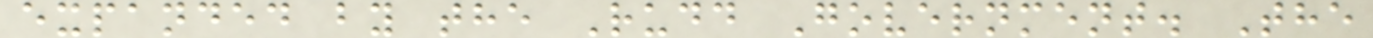expanded by the Rudd Government. The
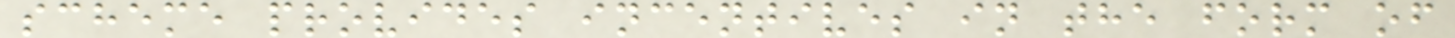scheme provides incentives in the form of
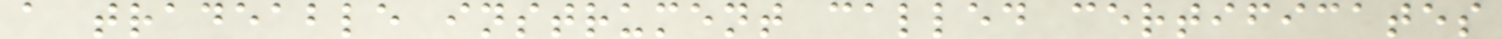a tradeable instrument called certificates
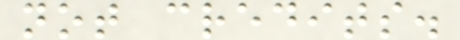not credits.
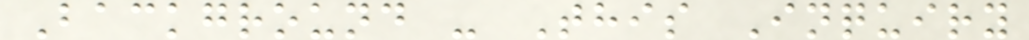Background - This Inquiry
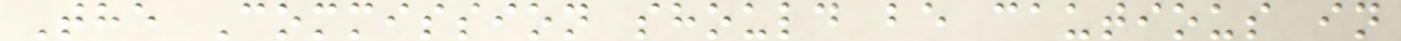The Commission should be cautious in
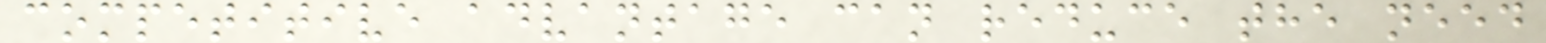competitive advantage can reduce the need
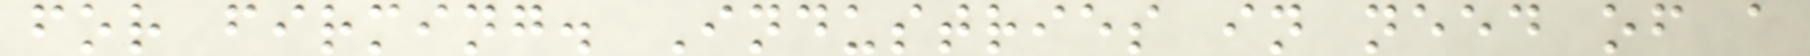for firming. Industries in need of a
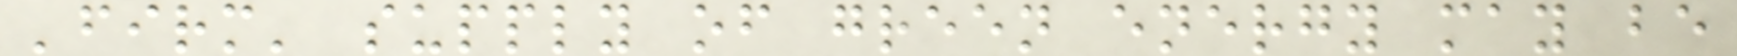'firm' supply of green energy may be
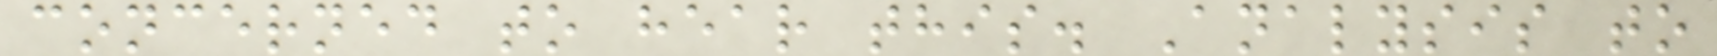concerned to hear this. Analysis to
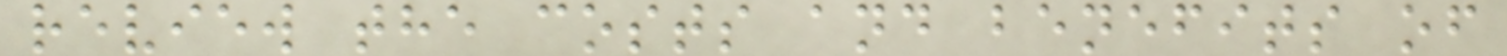review the costs and benefits of
